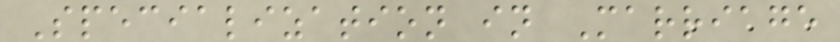Specialization in Marriage
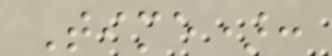Time):
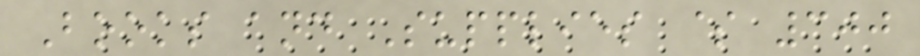Books and Supplies $ 300
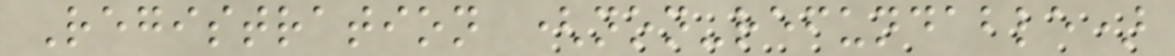Registration (non-refundable)
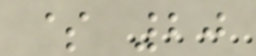$ 20
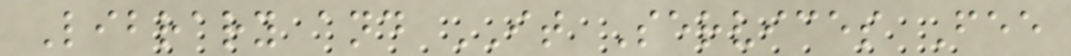Library and IT Services Fee
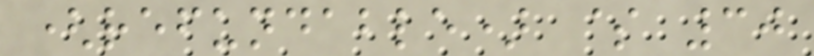(refundable) $ 30
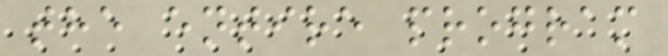the entire program
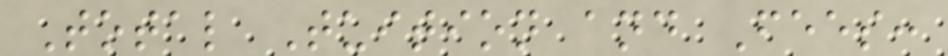Total Tuition and Fees:
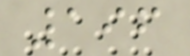196
